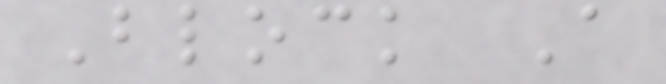Block A
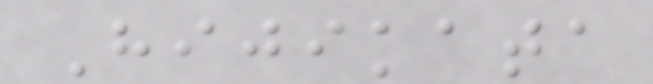Hijikata
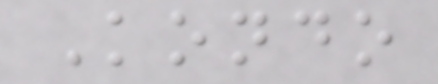Kondo
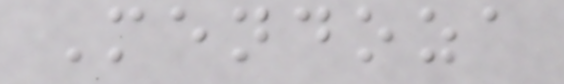Mendoza
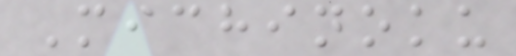Michinoku
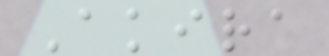Akira
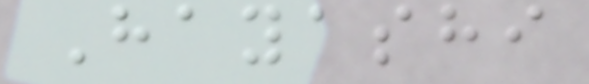Hayashi
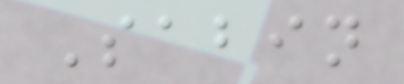Sabin
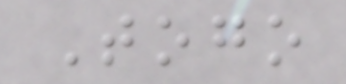Togo
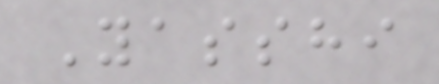Yasshi
